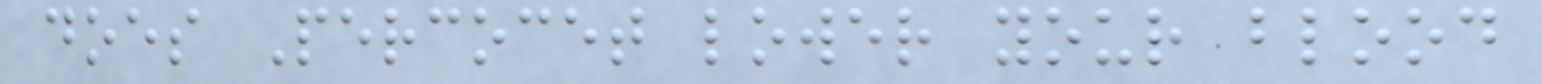does Percocet lower your blood
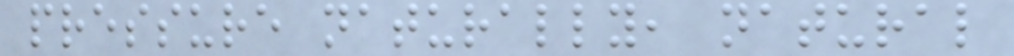pressure naturally, natural
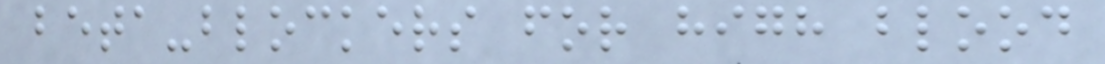beta-blockers for high blood
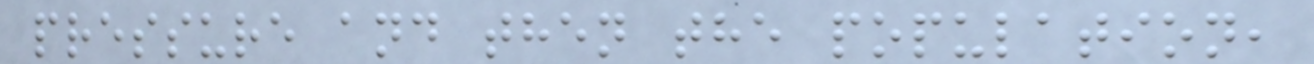pressure and then the population,
